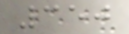350
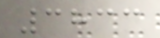3833
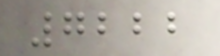7222
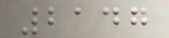2147
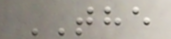THE
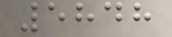5848
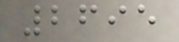2695
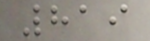819
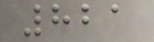821
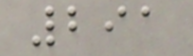291
